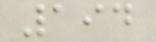194
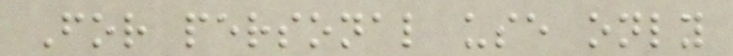For personal use only
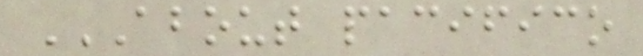ABOUT PACIFICO
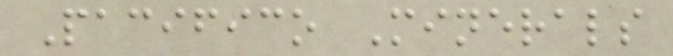Pacifico Minerals
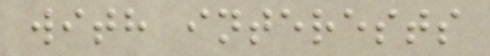with interests
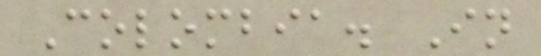Colombia. In
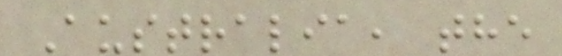Australia, the
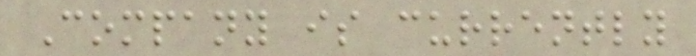Company is currently
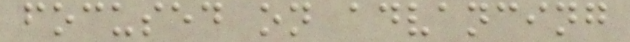focused on advancing
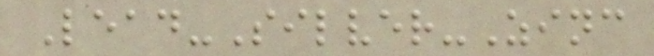Lead-Silver-Zinc
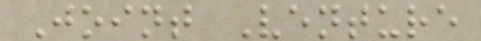Joint Venture
